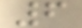6
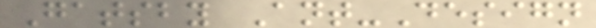Gatsby Ant-Design
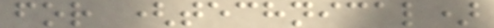for (technical)
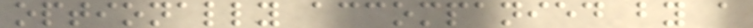optionally accompanied by a
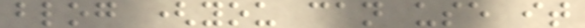blog (you can use it
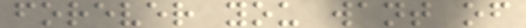forever you want of
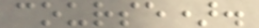course).
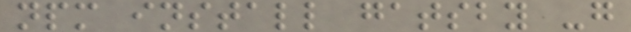npm install gatsby -g
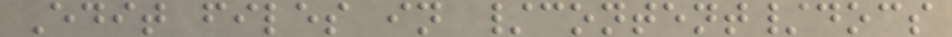Edit files in /content/docs
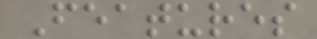Features
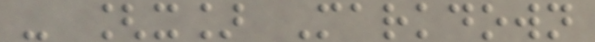- [x] Markdown
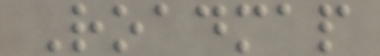Roadmap
